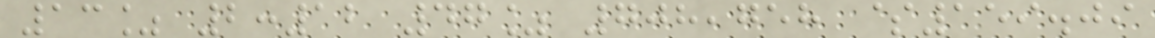13% 2:12 47% 708,758 $159.09
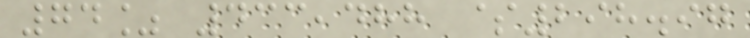74% 433,488 $298.97
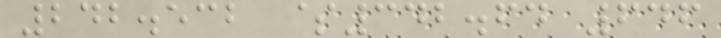242.532 $342.64 646
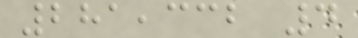281,332 4
